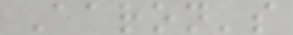Aaron's
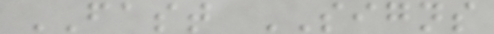FAST SIGNS
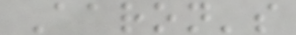Aaron's
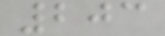203
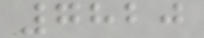7820
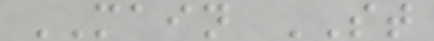MAIN ST
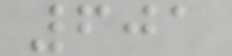601
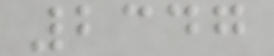2347
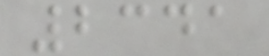2341
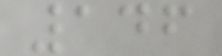146
